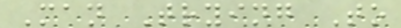Man Trying To
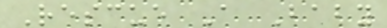Rescue A Baby
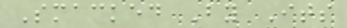Smacked By Its
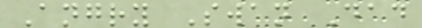Angry Swan Dad
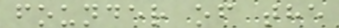founder of the
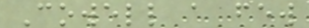Cowell a few
